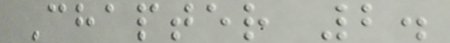Chapter 2.
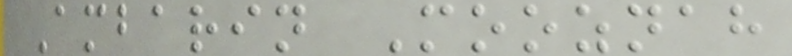Ambarin Mooznah
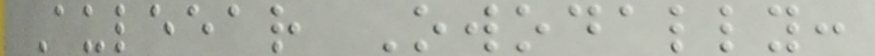Auleear Owodally:
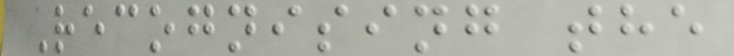Recognising the
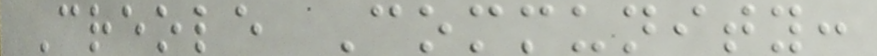Creole Community:
